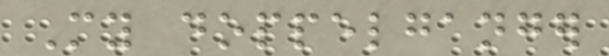My doppelganger
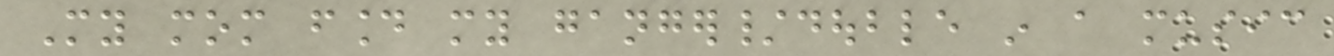My mom found my ganger/double in a music
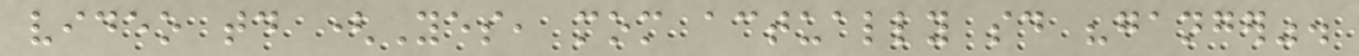video today (Yes, mom actually said "ganger".
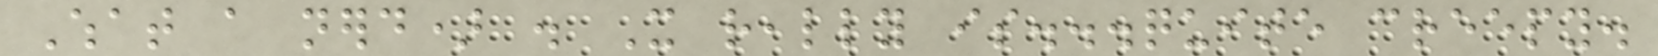What a nerd) . It really is...quite creepy.
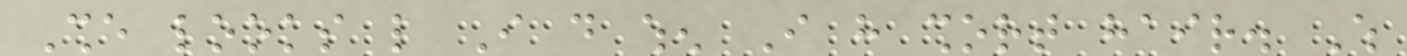She looks like I do when I have short hair. Which
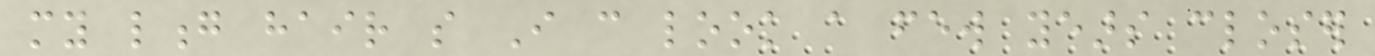my long hair so I can look a few years closer
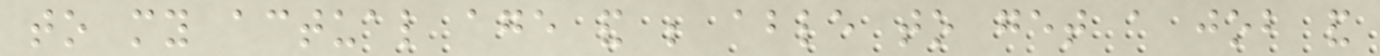to my actual age and be able to get a job and
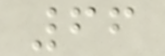66
